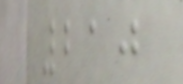210
